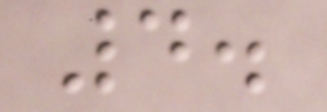4.
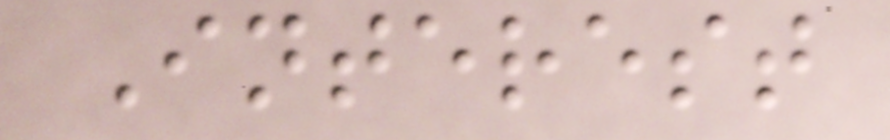Interest
